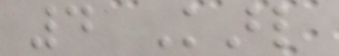4 Karl
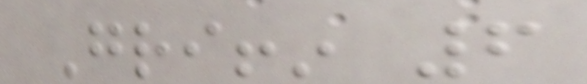Griffin 6
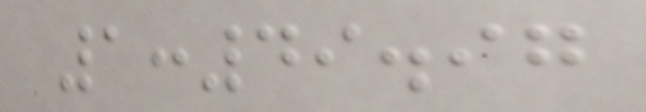1:49.97
